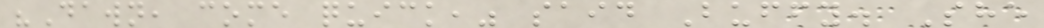"Dawn, come quick," said Buffy. She
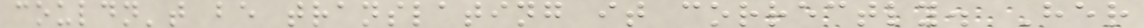couldn't be translating it correctly. Her
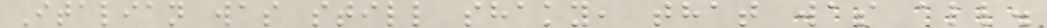Italian was still shaky, that was all.
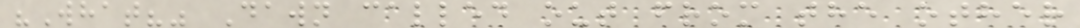"What?" Dawn called out from the other
